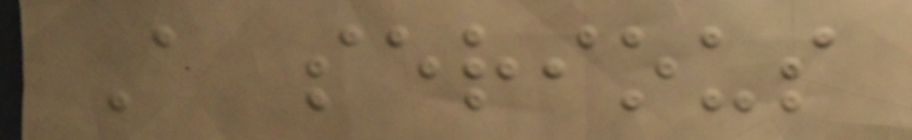A serious
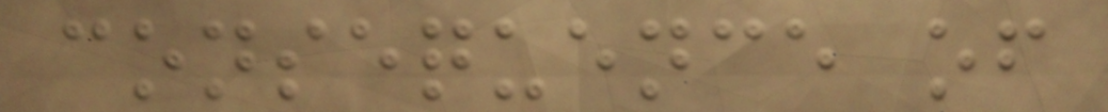consequence of
